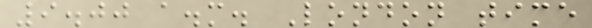9.00 a.m. London time
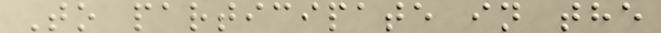To participate in the
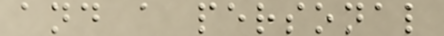and a personal
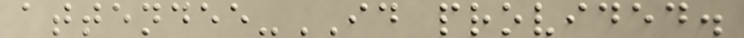attendee-ID provided.
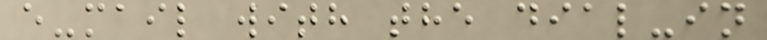e-mail with the dial-in
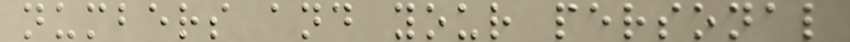numbers and your personal
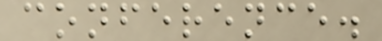conference.
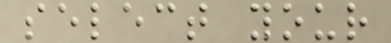select your
